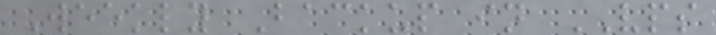Weekly Backup in VPS
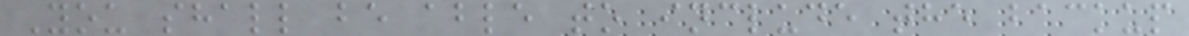You shall be able to include the backup
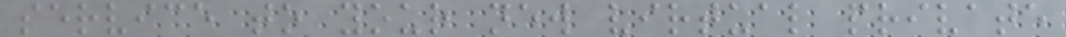service to your new virtual private
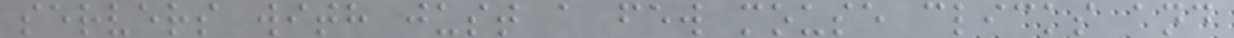servers with just a few mouse clicks and
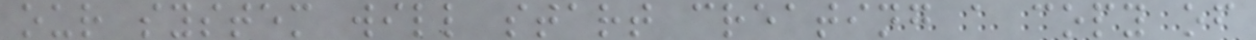our system will start creating a copy of
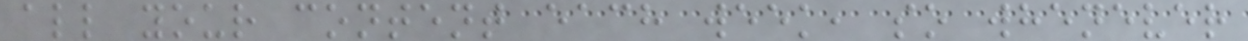all your content each week, so whenever
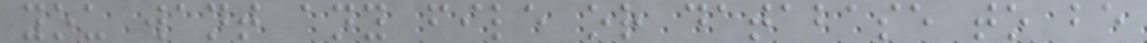you want any file or database to be
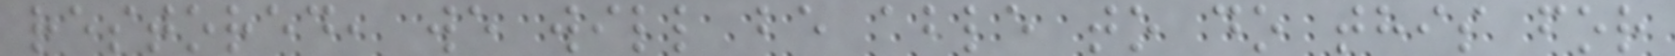restored, we will be able to do this for
